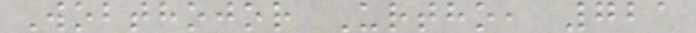Wobthojor Urtho, 721
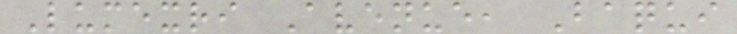Lumexri Avenue, Baqui
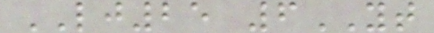LJ25 6YT
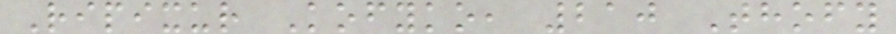Ripixur Kofyko, 210 Thofy
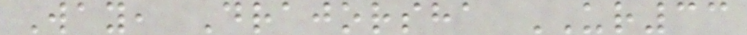Way, Drajorsha UR33
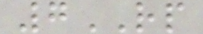7RP
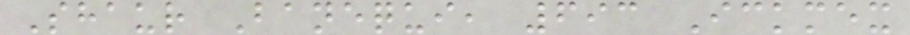Shaur Banequi, 693 Ickmex
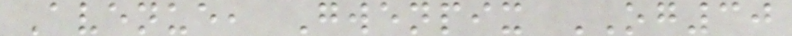Avenue, Gwenpix OG30
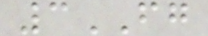3FG
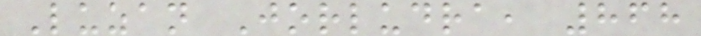Luzan Jorludra, 868
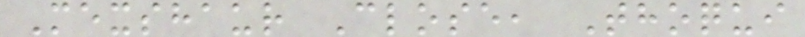Mexshaur Close, Thoqui
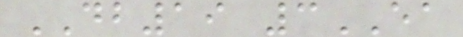DB19 3EA
